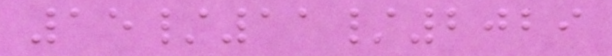15/11/2029
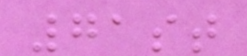71st
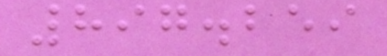897.259
